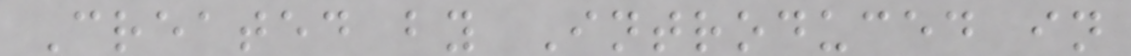Created by Introduced in
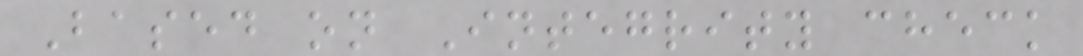Based on Integrity check
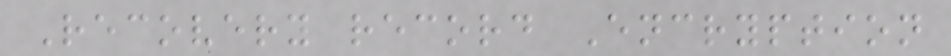Recovery record Encryption
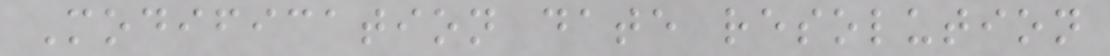Modification date resolution
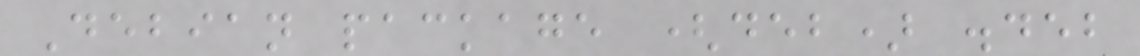Debian package (deb) .deb
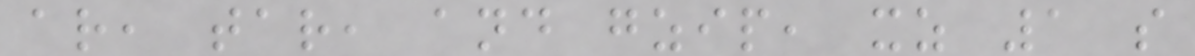ar, tar, and gzip, xz 1 s
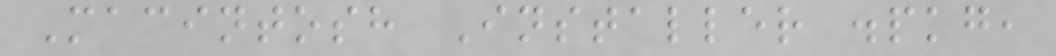Macintosh Installer .pkg,
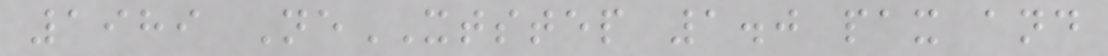1989 NeXTSTEP 1.0 pax and
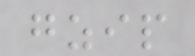gzip
